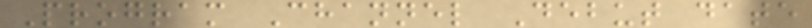Program Channel Debut date
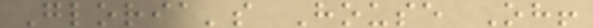Gloria's House Oh!
